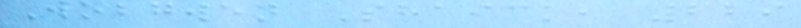Wobgwen Shaick, 229
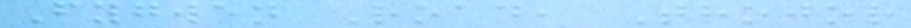Fygwen Road, Thojor
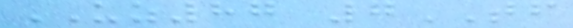UZ87 7TF
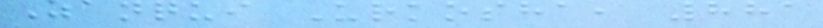Zanqui Urkosha, 881
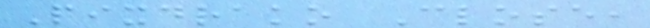Pixdrako Close,
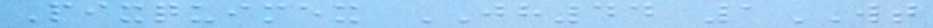Pixquimex JH44 1WT
